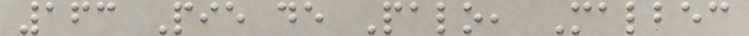163 Pie de Palo, Malbec
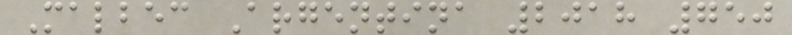Malbec Argentina 2018 750
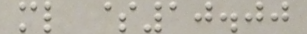ml $10.00
